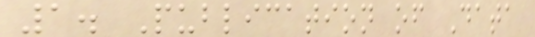1. Publication of Data
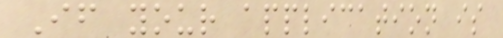If your application is
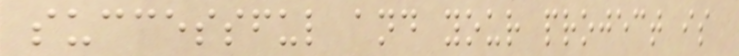successful and your project is
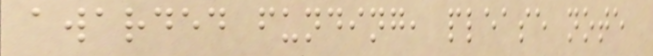awarded funding, please note
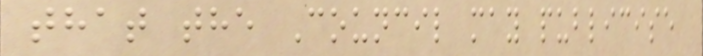that the Council may publicise
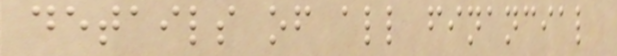details of all financial
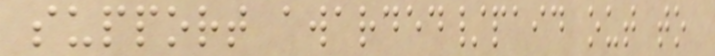support awarded/paid out to
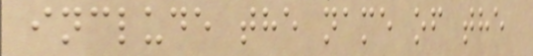include the name of the
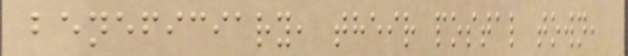beneficiary, their postal town,
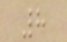8
